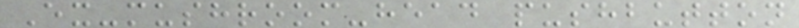Ex-mushroom-head pushbutton
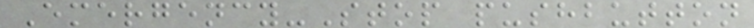Emergency-Stop pushbutton
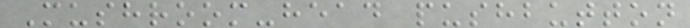Mushroom-head pushbutton
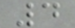4
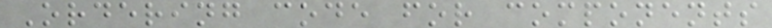Ordering code for components
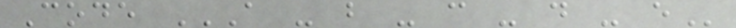Code A - B - C - D - E
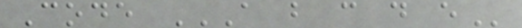Code A B C D E
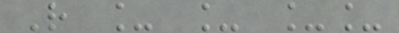R _ _ __
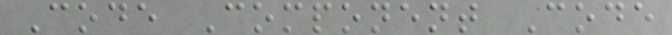Code Component Code
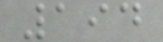194
